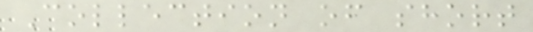Collection of short
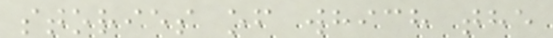stories of which the
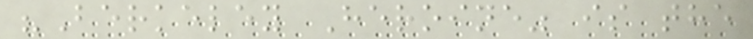"Berkeley Heroine" is the
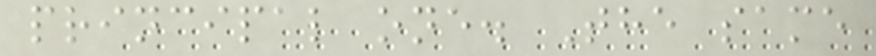principal one. The same
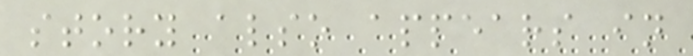story also appears in
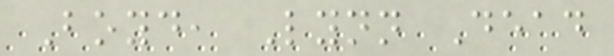Boyd, Lynn Dead
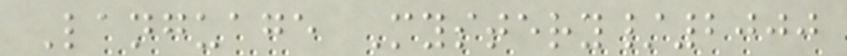Language Mystery/2000
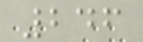246
